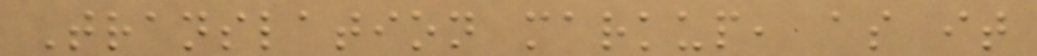Translation markup, as it
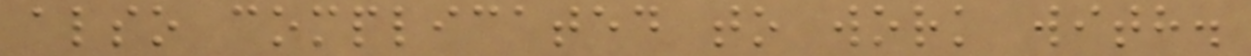also complicated to work with.
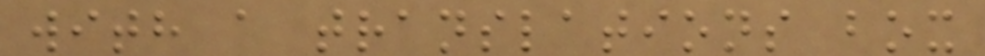with a translations box
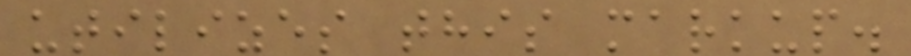utilizes this markup.
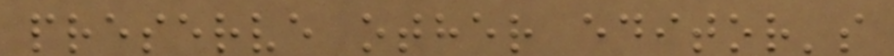preserve other editor's
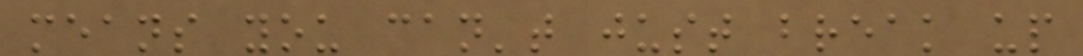means you can't just break up
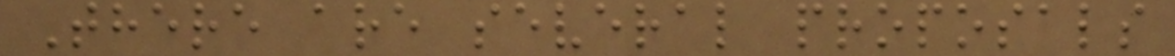There are several proposals
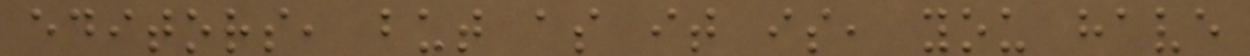editors, but as it is, you have
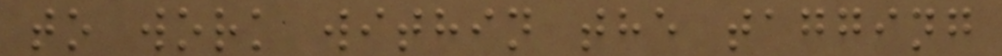to work within the tagging
